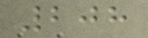208
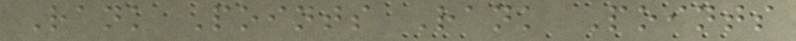Rank Points Rank Points
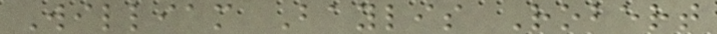William Baylis Robert
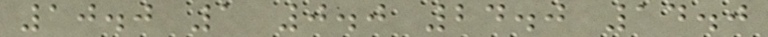10.0 1 0.0 24.0 14.0
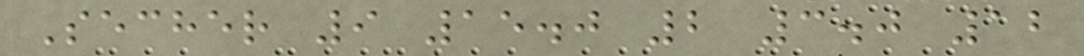Secher 9 15.0 2 3.0 12
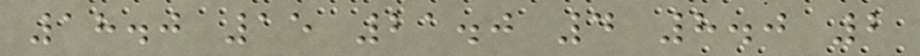18.0 15 21.0 4 8.0 2
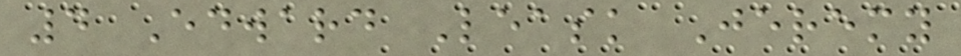4 Edward Leask Jeremy
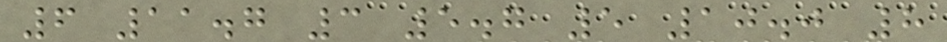6 11.7 3 5.7 5 10.0 8
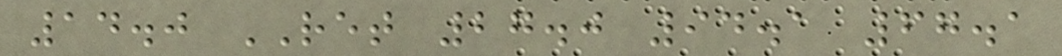14.0 RET 27.0 94.1 67.1
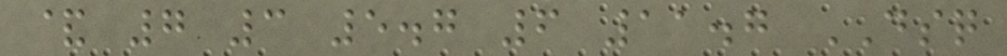& 7 3 5.7 6 11.7 DSQ
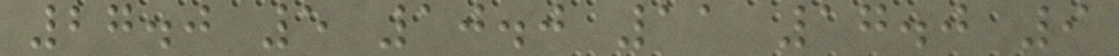27.0 5 10.0 11 17.0 9
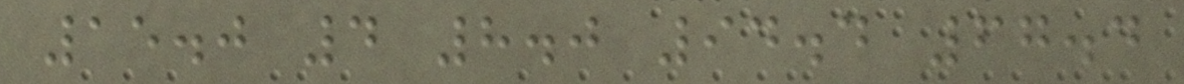15.0 4 8.0 94.4 67.4
